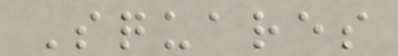Squares
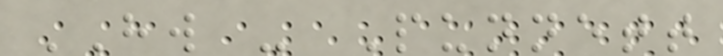HW - Punnett
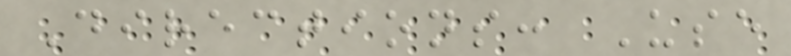Directions: Use
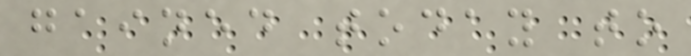gained today to
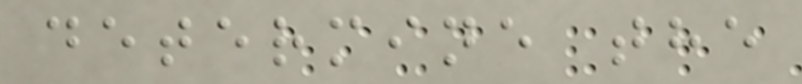determine the
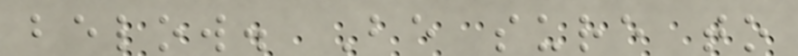below. Be sure to
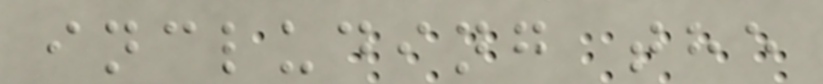including the
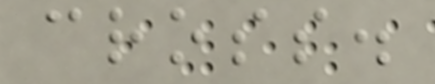cross.
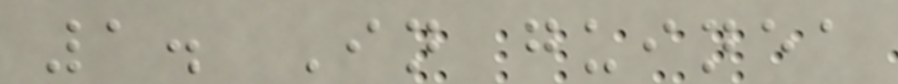1. In guinea
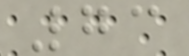73
